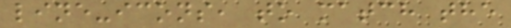line-icons, to match the
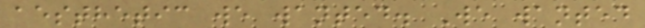aesthetic we wanted. We wanted
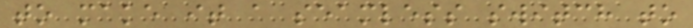to make it a seamless switch to
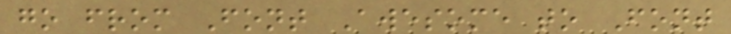go from Font Awesome to Font
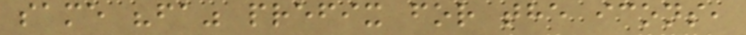same "fa" prefix for the icons,
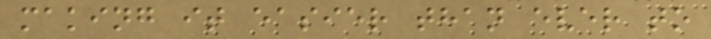making it easier than ever to
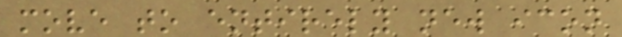move to entirely new icon
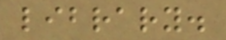library.
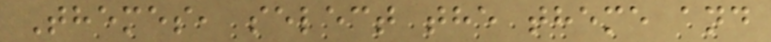Themes, select the theme and
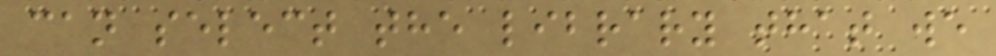can select the library that we
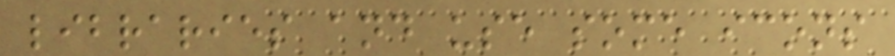libraries and use some icons
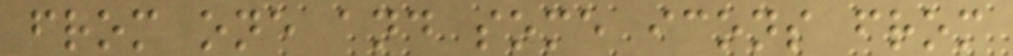from one and some icons from
